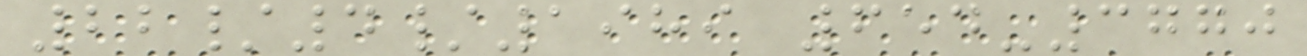22/4/1989 654-3770
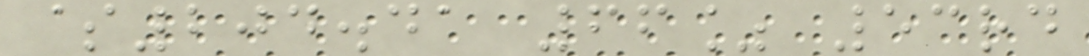$204.41 66% 53rd
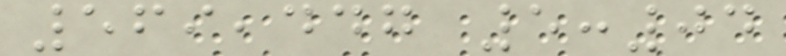569,447 5:04
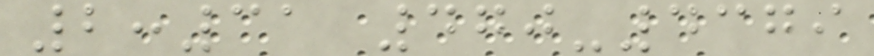2:31 470-4379
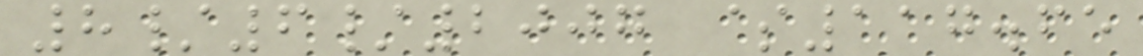8/6/2007 $117.65
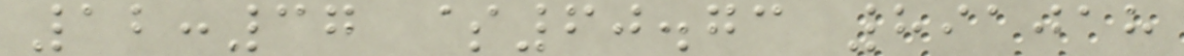12:37 $60.73 891018
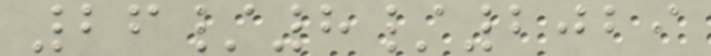26/8/2029
